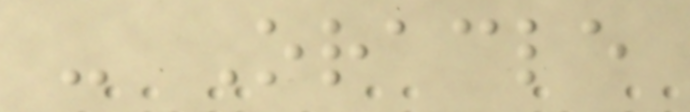- Oracle
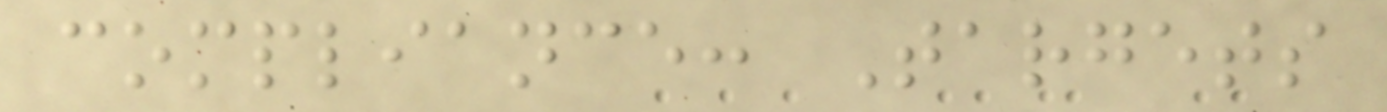compliance: Targets
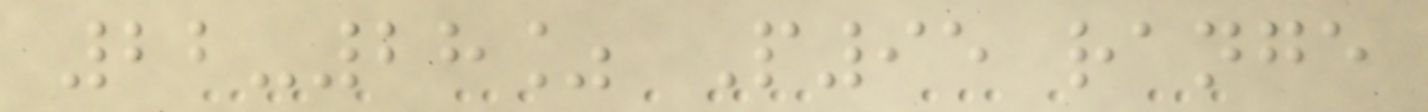22-28% P95 range
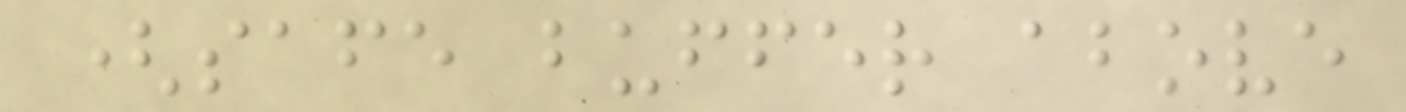(safe buffer above
